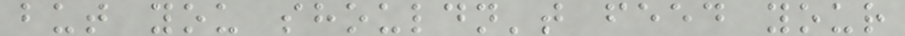but you shouldn't feed your
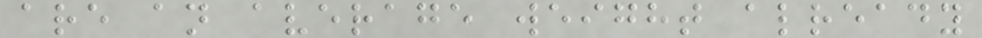are an average weight already
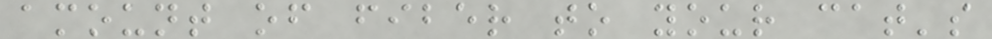amount of fiber to your cat's
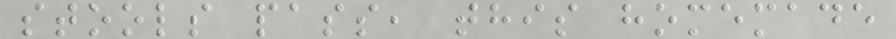stools pass, this homemade
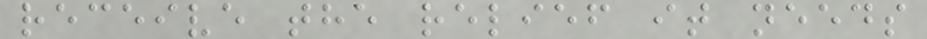receive the relief it needs
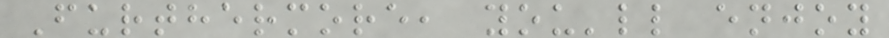Furthermore, you'll enjoy
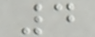4
